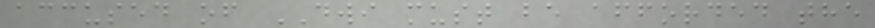accused of DWI must be afforded the
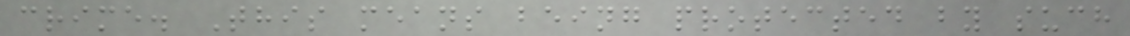crime. This means being protected by such
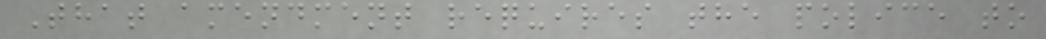That amendment requires the police to
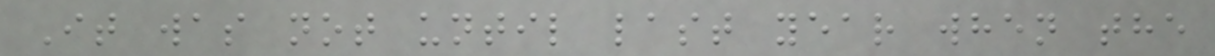It was not until last year when the
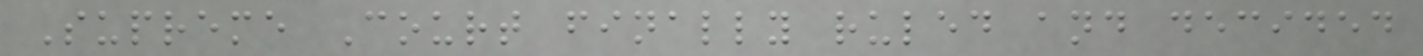Supreme Court finally ruled and decided
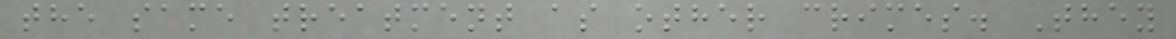the same treatment as other crimes. They
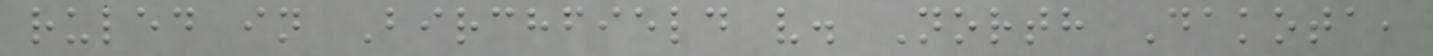ruled in Birchfield v. North Dakota,
